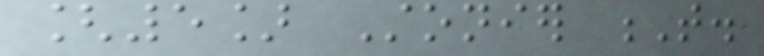[5] Stonier T.
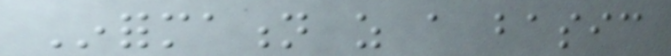Information as a basic
